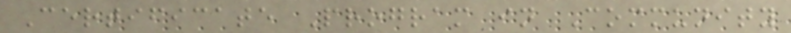Certificate Program in Community
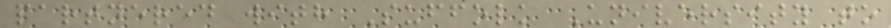partnered with Suffolk University to
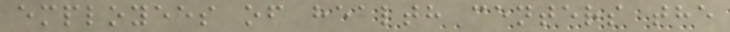employees of health centers the
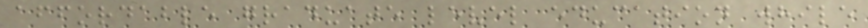affordable graduate level education while
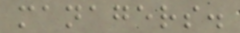managers.
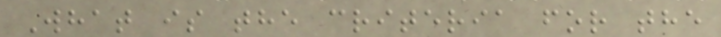What is the criteria for the
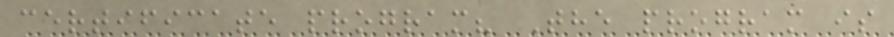certificate program? The program is
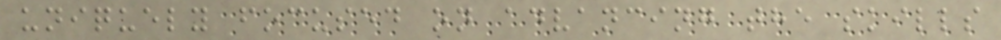uniquely focused on advancing the skills
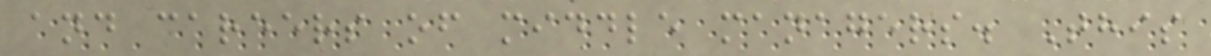and careers of middle managers. This
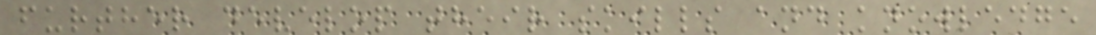further develop their skills and knowledge
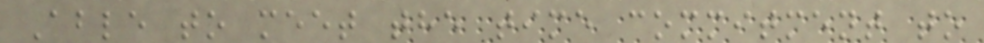Able to meet the time commitment to
